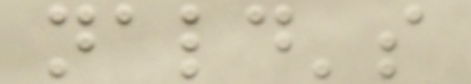nald's
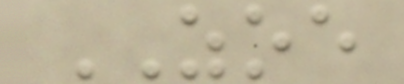ZOE
